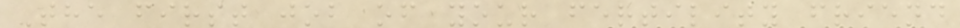The first job of your fertility friend
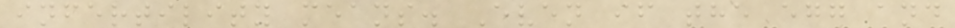infertility means. Even if the egg and
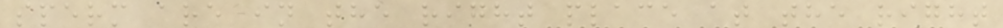sperm are in the right place at the right
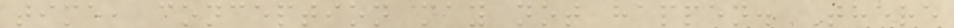time, conception may not happen. There
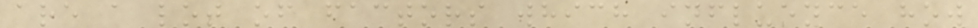are a lot of factors which influence how
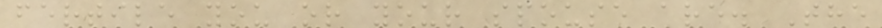fertile you or your spouse are. The
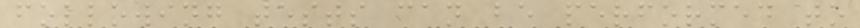following tests can be performed to
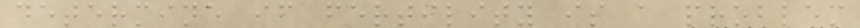determine if fertility is a problem
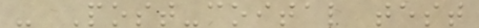- Post-coital test
